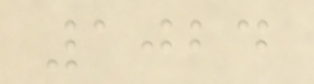1024
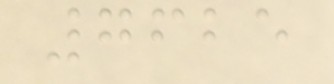7625
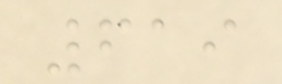619
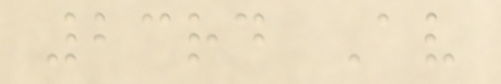23rd Av
